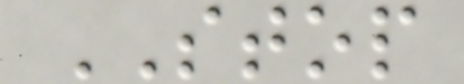STOP
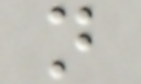n
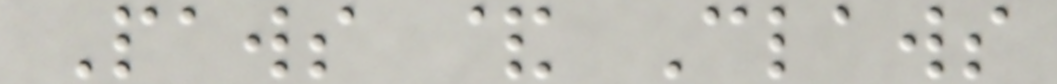Paws & Claws
